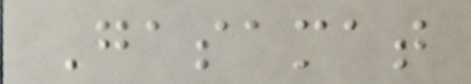Gasamat
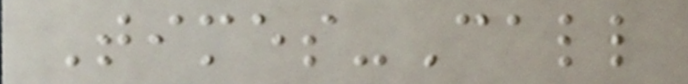Times-Call
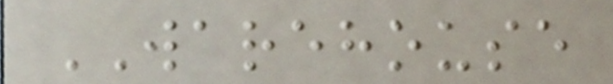WAREHOUSE
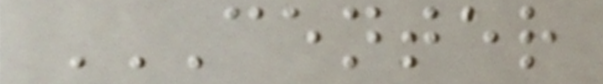CENTER
